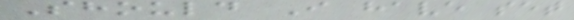Should I have set
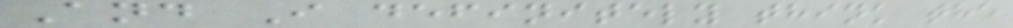And I definitely think the
